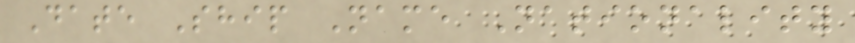Date Ship Name Nationality
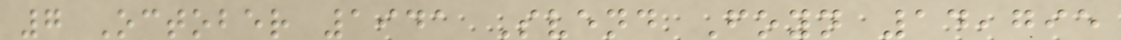7 October 1941 Svend Foyn 14,795
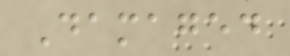Damaged
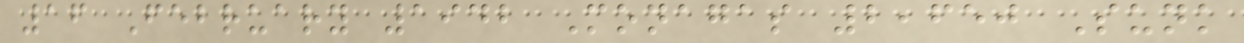16 February 1942 Monagas 2,650 Sunk
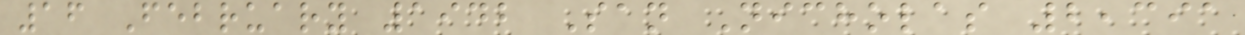16 February 1942 San Nicholas 2,391
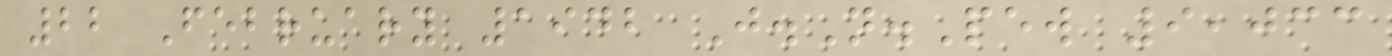22 February 1942 J.N.Pew 9,033
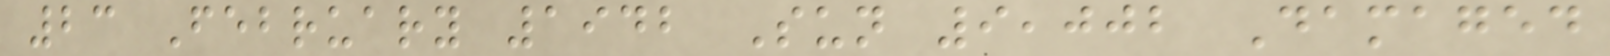23 February 1942 Sun 9,002 Damaged
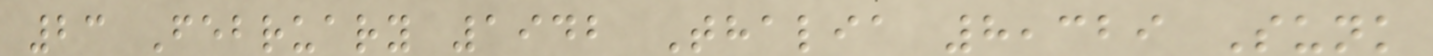23 February 1942 Thalia 8,329 Sunk
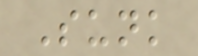Sunk
